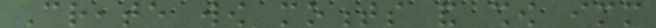Create wow moments and show immediate
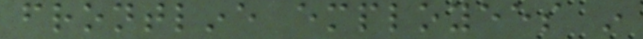frontline employees in
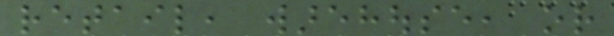retail, warehouse, or
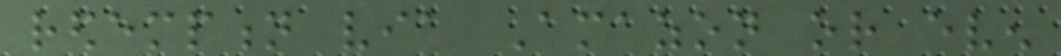redemption via Amazon or even
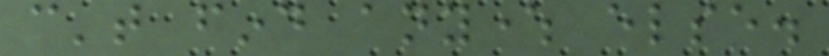can't find anywhere else.
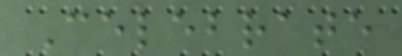Celebrate
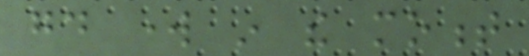good work in the moment
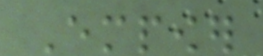Empower
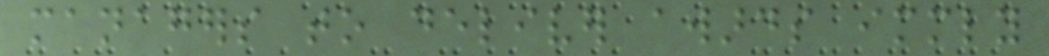managers to deliver awards immediately
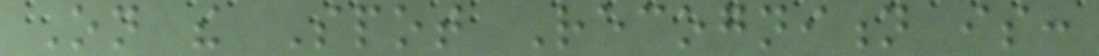On the Spot Recognition is:
